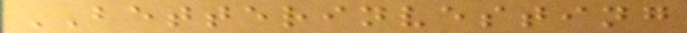BETTERINVESTING
